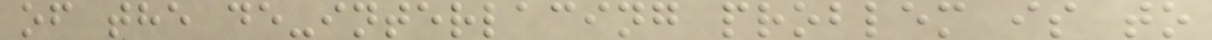of the de-interlacing problem is to
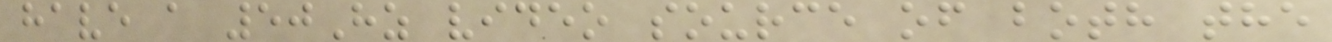have a 50Hz video source of both the
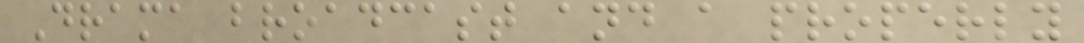Drama broadcast and a properly
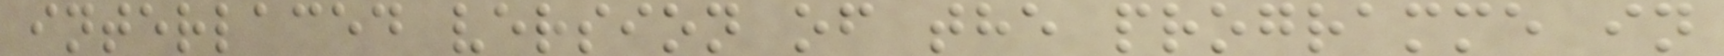interlaced version of the programme in
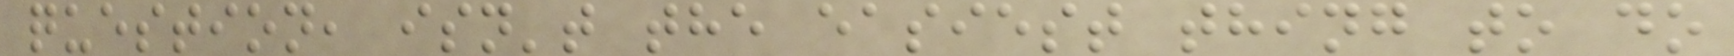question, isn't the easiest thing to do
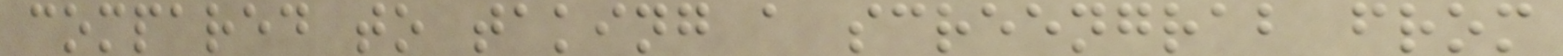compared to taking a screengrab from
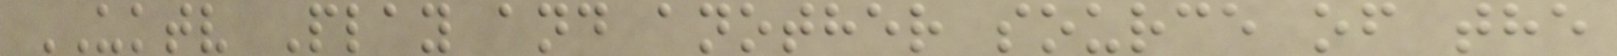UKTV Play and another source of the
